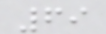69
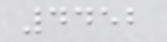4452
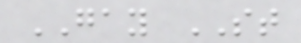GAY ST
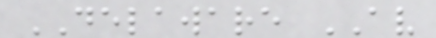DELAWARE AV
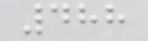488
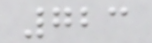723
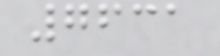7631
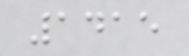1415
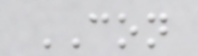CON
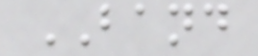BAND
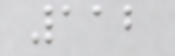112
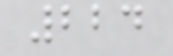224
